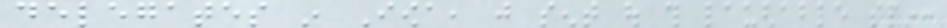delegates in Iowa, just sent out this laughable spin:
